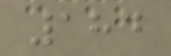184
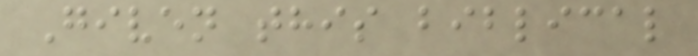Given this biblical
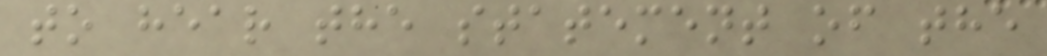to hear the statement of the
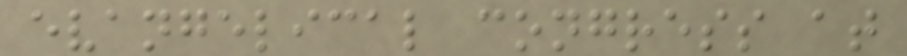evangelical congress at
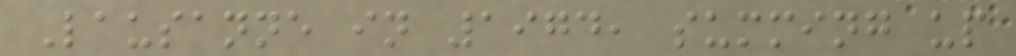Lausanne in 1974, summing up
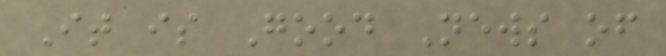It is Good News of
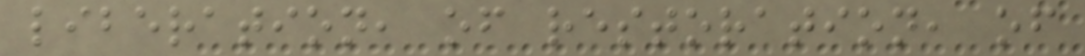liberation, of restoration, of
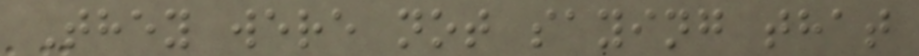They were not saying that
